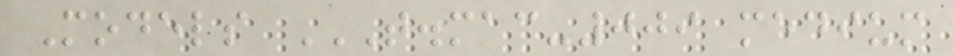Models T.MAC-009 MEDIUM
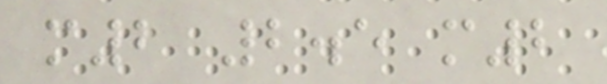m2 2.5 m2
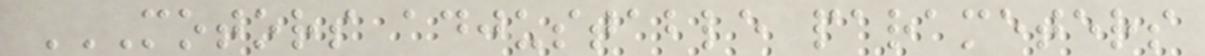MOTORS ADJUSTABLE PARAMETERS
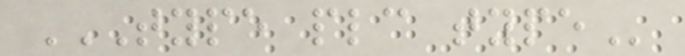TYPE PLC TYPE
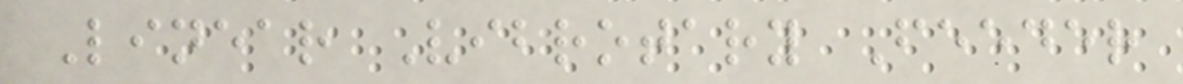Linear Vibrotary Feeder
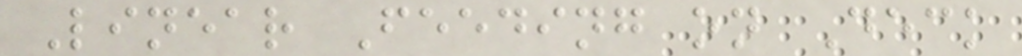Linear Feeding on Deck
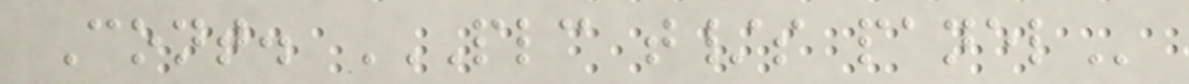Cont. PLC T/S PANEL
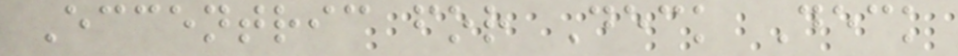Eccentric for Deck Deck
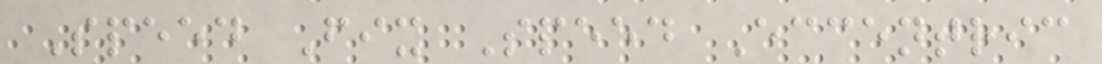Speed Fix Speed Eccentric
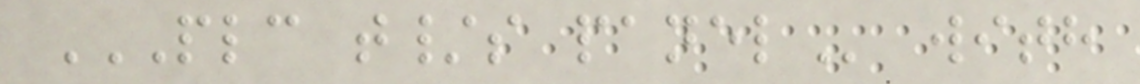PLC T/S PANEL with
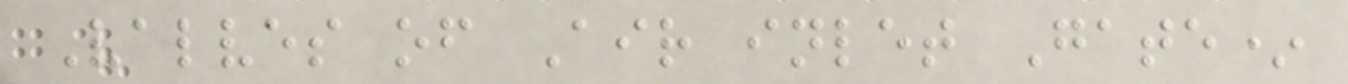Valves of Air inlet Gate*
